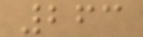263
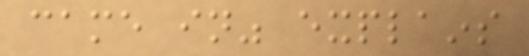came in" explains
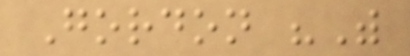Gordon "With
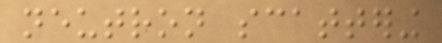neutron scattering
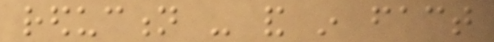reduction - and in fact
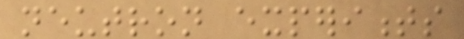neutron experiments
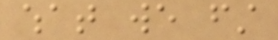what we first
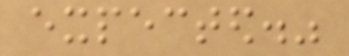expected."
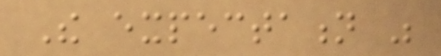The expectation was
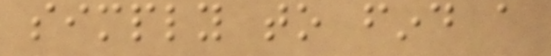simply to find a
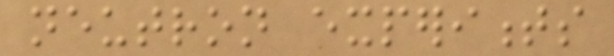neutron experiments
